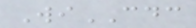WiCDC
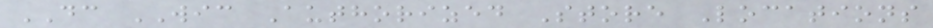DC WIC Authorized Store Locations
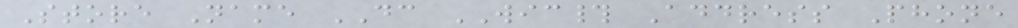Store Name DC WIC# Address Phone
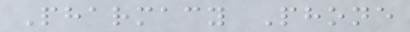Pharmacy Phone
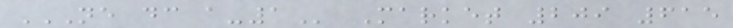NE DC A-1 Market 209 615
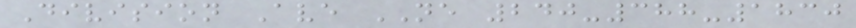Division Ave NE 240-388-1830
